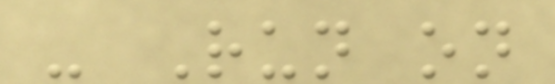- Run on
